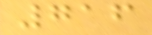716
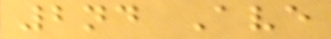2nd Ave
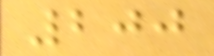200
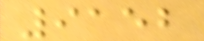9152
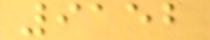9152
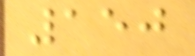150
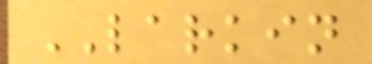LARKIN
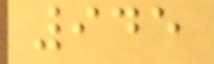945
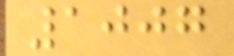1007
